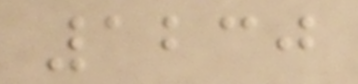1230
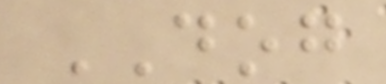DOG
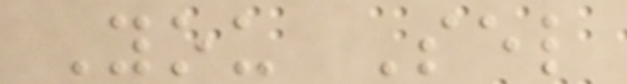You Sel
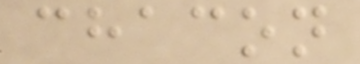chacon
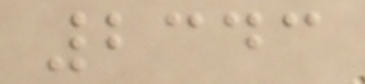2343
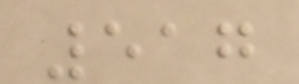517
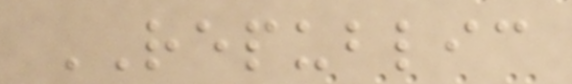REPUBLIC
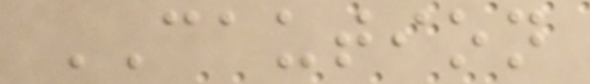CAUTION
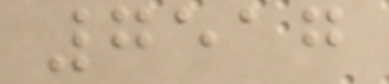7517
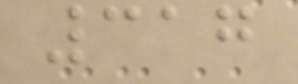317
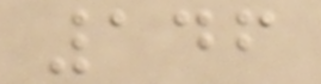146
